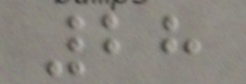28
